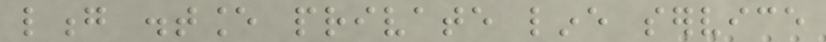long distance private line service
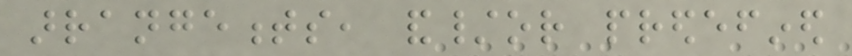arrangements, and/or predefined
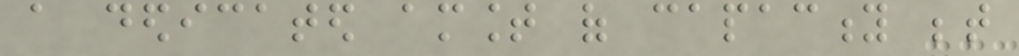a dedicated amount of capacity between
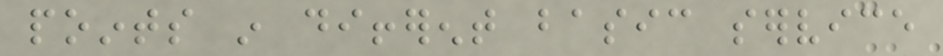points in different basic service
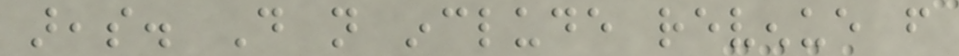areas. Do not include revenue from
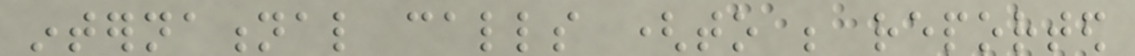international calls (to be reported
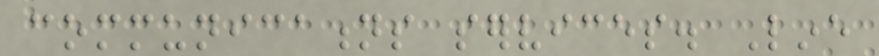communications services. Line
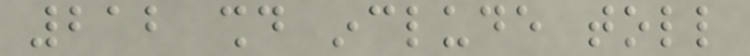212 should include toll
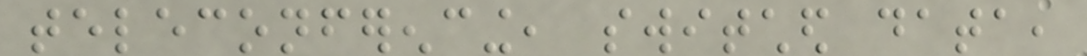teleconferencing, switched data,
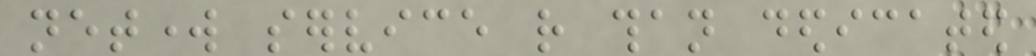network service rather than dedicated
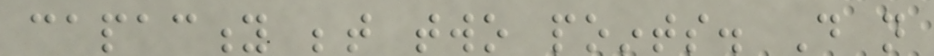capacity between two points. Do not
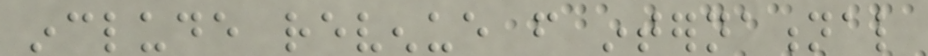include revenue from international
